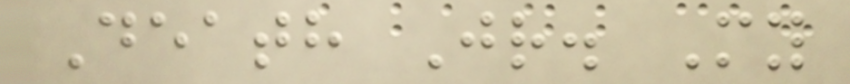Death Jr. My
